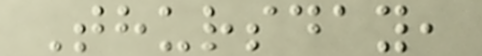Thursday,
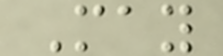May
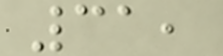31,
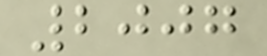2007
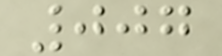007
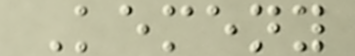Kemeny
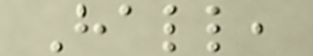Hall,
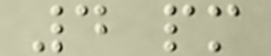4 pm
